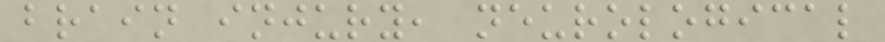brain injury, neurological
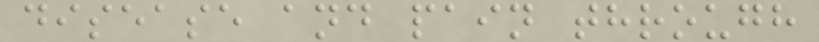disease and pain through
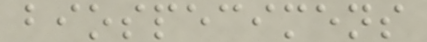biospecimens
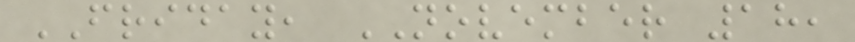FRIDAY, NOVEMBER 18,
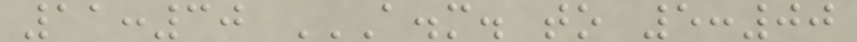11:30 A.M. TO 5:00
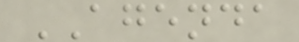AGENDA
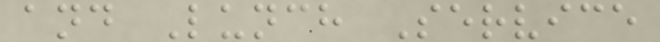and Lunch Service
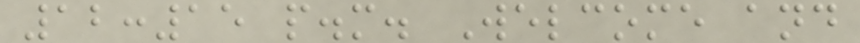12:15 p.m. Welcome and
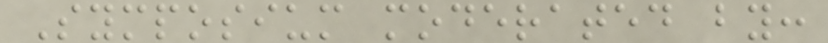Symposium moderated by:
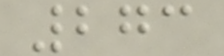273
